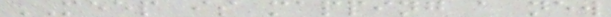MEEP is mapping a new
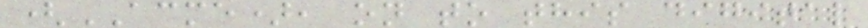(ACME), on to this digital
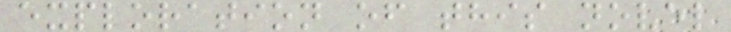exploration of this novel
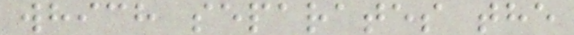which separates the
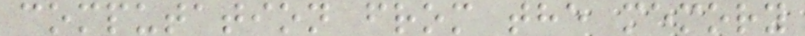computation from the memory
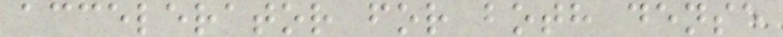accelerator for both dense
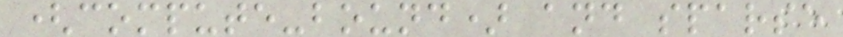(compute-bound) and sparse
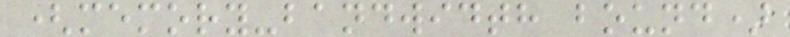(memory-bandwidth bound)
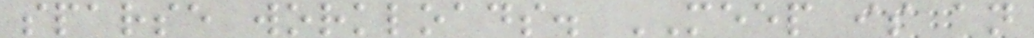sparse workloads. MEEP is an
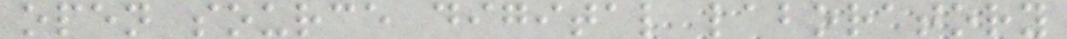open source digital laboratory
